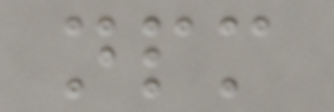npm
